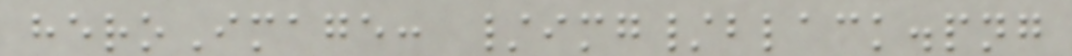heroImage: /img/black.png
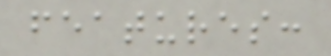features:
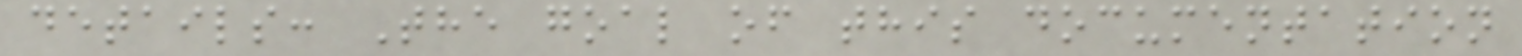details: The goal of this documentation
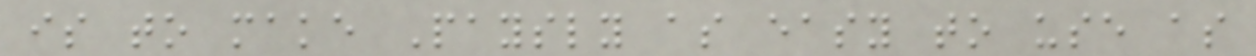is to make Paysly as easy to use as
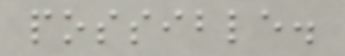possible.
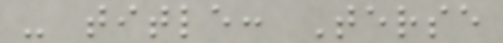- title: Terse
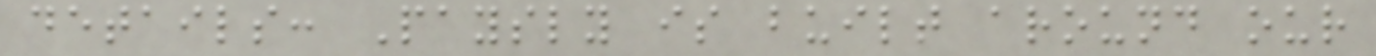details: Paysly is built around our
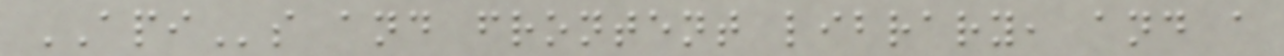APIs and frontent library, and a
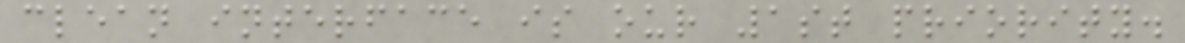clean interface is our 1st priority.
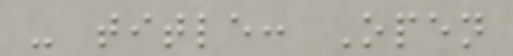- title: Open
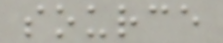source
